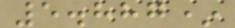5.887*
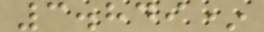3.849*
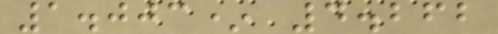1.003* 4.262
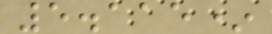5.115*
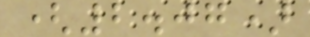(2.07)
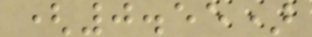(0.55)
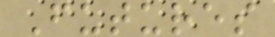Futures
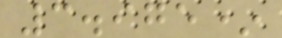3.975*
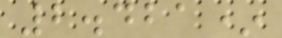2.421*
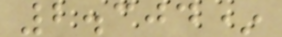2.304*
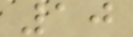10
